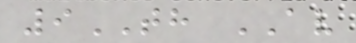9TH AV
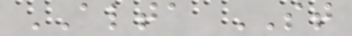ALTA ST
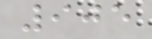905
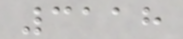3118
